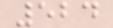524
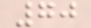70
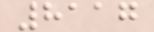8117
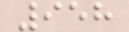958
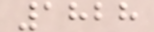1828
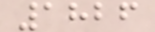1826
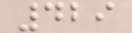429
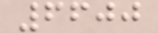6600
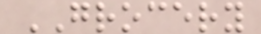GROCERY
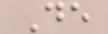De
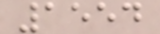1554
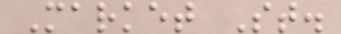Market St.
